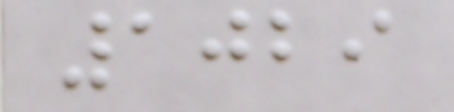1029
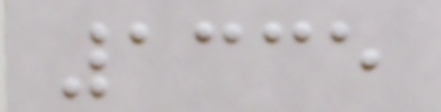1335
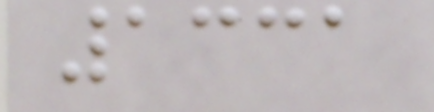1331
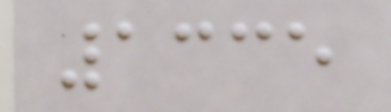1335
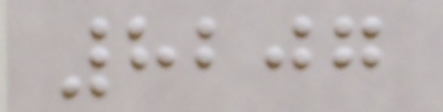8207
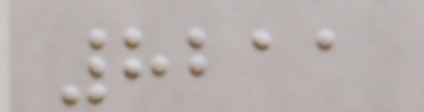8211
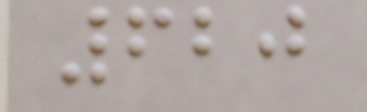620
